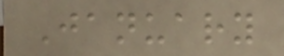January
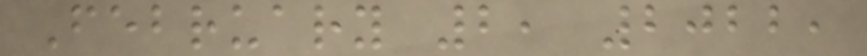February 2, 2022,
